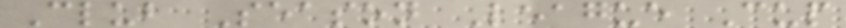Club Season League Cup
